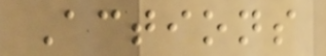Actions
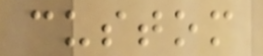custom
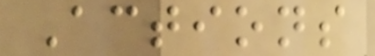Actions
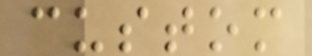custom
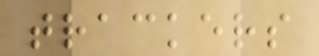trackers
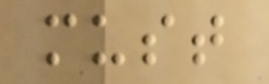must
